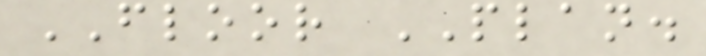FLOOR PLAN.
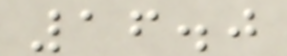16.0
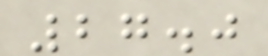27.0
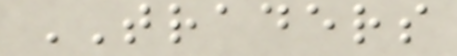TRADERS
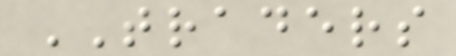TRADERS
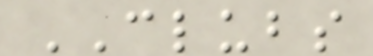CLUBS
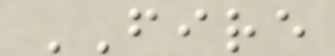FIRE
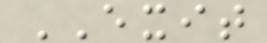EXIT
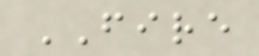FIRE
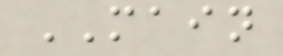MAIN
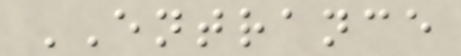ENTRANCE
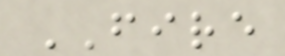FIRE
